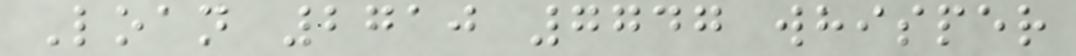Loan 2710 7747 whisper
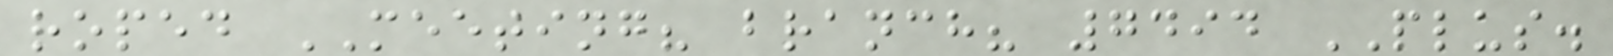roped MEETING? branch? 7494 PLUS.
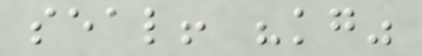seal! "kg"
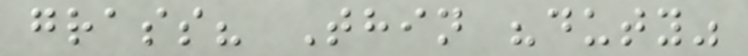grass? Thin "duty"
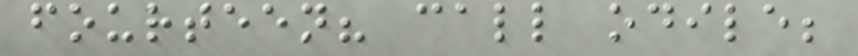fourteen? call odile;
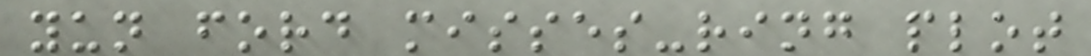yun ford misses-ring plot
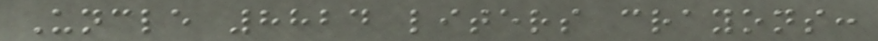Uncle 8824 liters crayons:
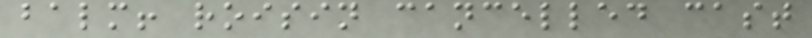balm! roisin cancelled cast
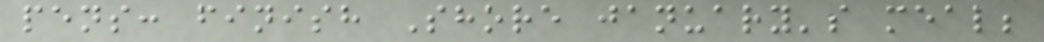pens: finish Shore january's meal;
